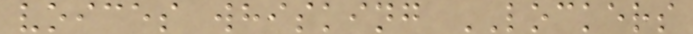voices whisking LOCKERS
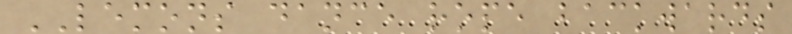LEMONS dance rope backwards
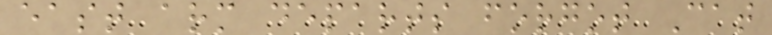east arm departs forgot Cat
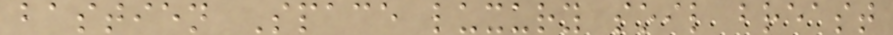bastien Space luxury soil breast
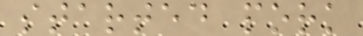started pork
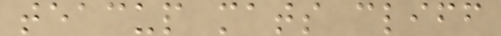teacup mats cliff
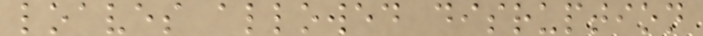loaves allowed disruption
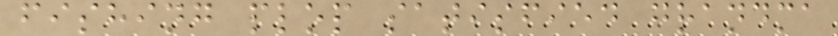fishing plop satisfied grandma
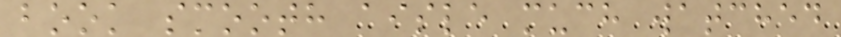book smooth aisle much watched
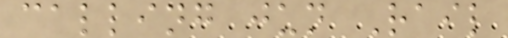calling jun Rail
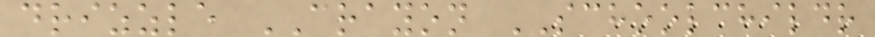drizzle CRAYON SCHOOLCHILDR
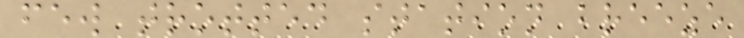few trotted station breeze
